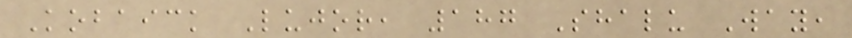Kobaick Lujor, 187 Shalu Way,
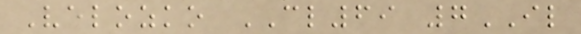Velozko CL69 7IL
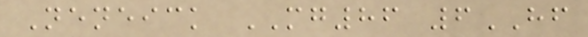Neneick MG86 6HF
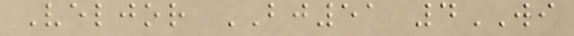Veljor BJ51 4WI
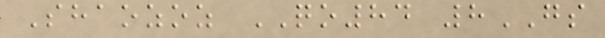Shaozoz QO84 8GS
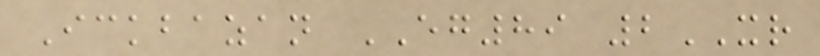Ickbazan EG89 2XR
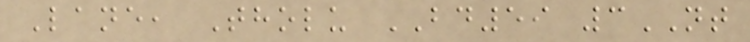Lane, Tholu BD59 3NT
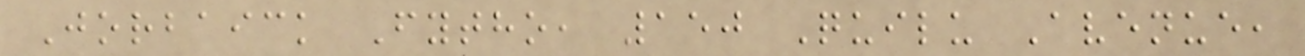Jorbaick Fytho, 150 Quilu Avenue,
